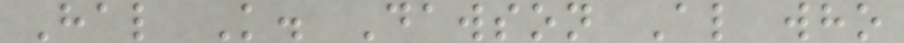Hal K. Dawson Al who
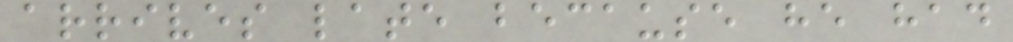arrives late because he had
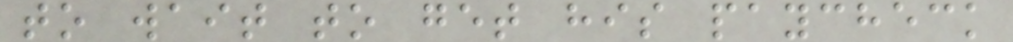to wait to get his paycheck
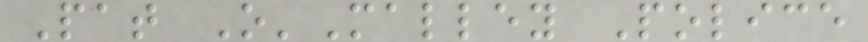Pat O'Malley Police
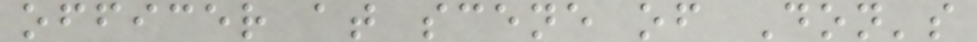officer at scene of Don's
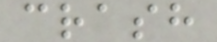crash
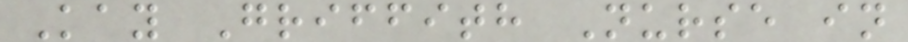Kay Griffith Nurse in
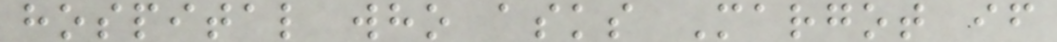hospital who asks Margot if
